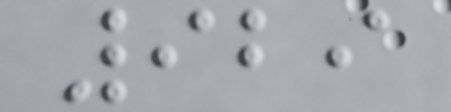929
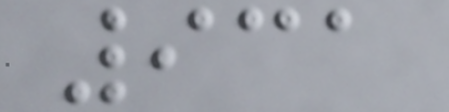931
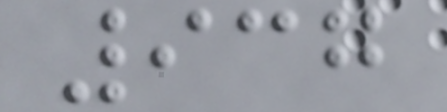937
